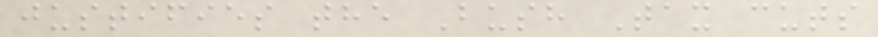justifies the Bush Tax cuts
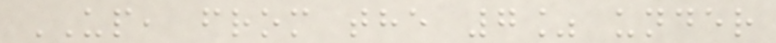UP, from the 7% under
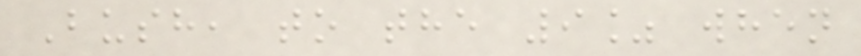Bush, to the 9% when
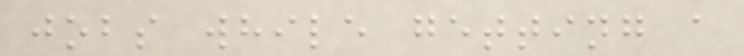jobs while getting a
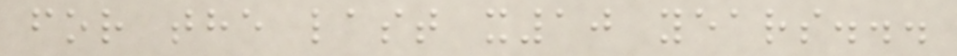for the last x10 years...
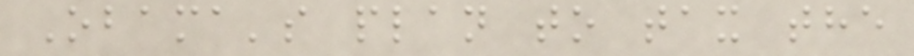Obama's plan to tax the
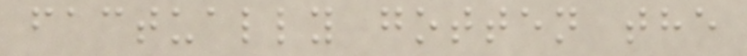factually gotten the
